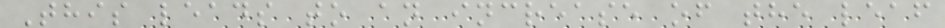This leads to an increase of the leaf
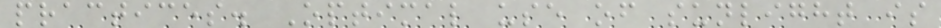practices. Optimal use of sunlight is
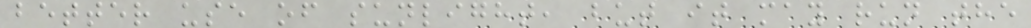better use of sunlight, but it may run the
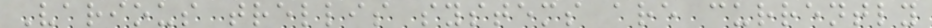Various trellis systems are currently
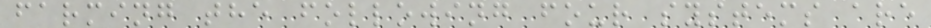farming the following four systems are
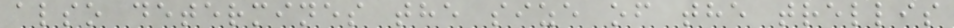also determines the size of the trellis
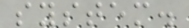system.
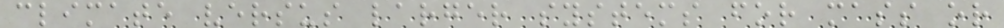climate versus larger systems for mass or
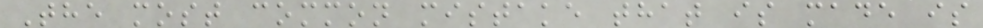The most common mistake that is made is
